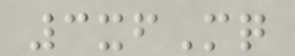3xfMq
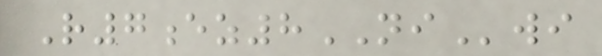R7ez8NIwi
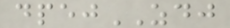dpejZDJ
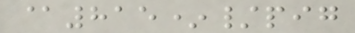@815*/pig
